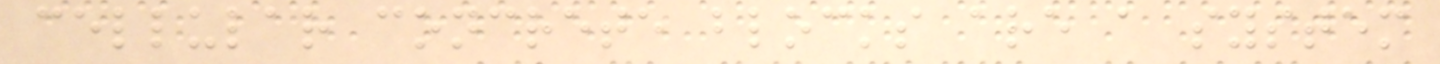cellular concrete blocks are a system
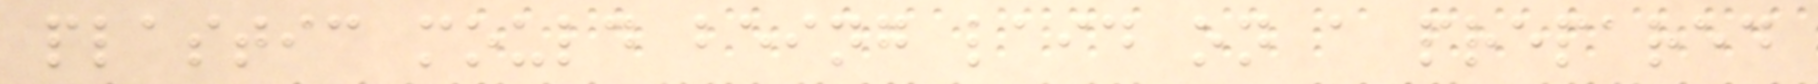plastic mould being laid on a prepared
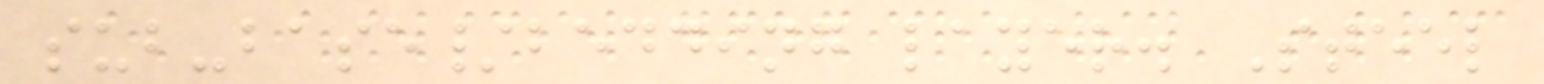sub-base/bedding layer. Steel
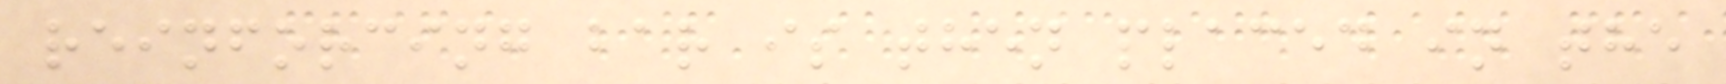reinforcing bar is then placed in the
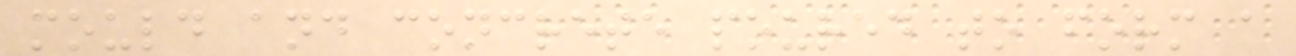mould and concrete poured to form a
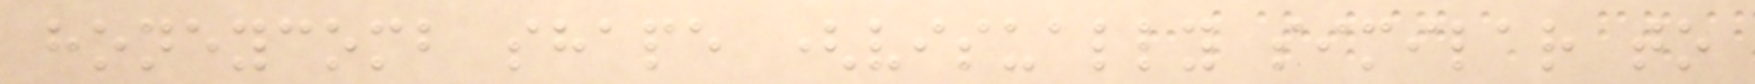honeycomb shape (visually similar to
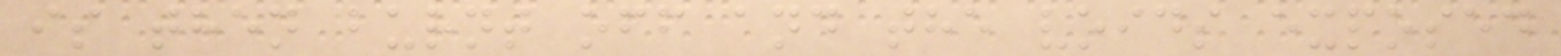is then burnt off and the voids exposed
